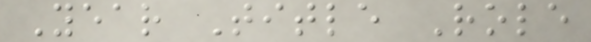Year Title Role
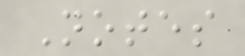Notes
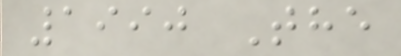1990 The
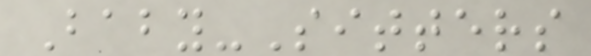Baby-Sitters
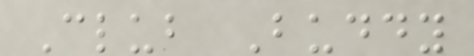Club Buddy
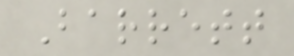Barrett
